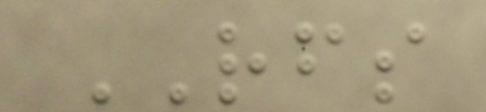RFS
